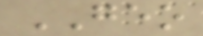GEO
